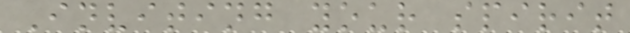Inviting your spirit
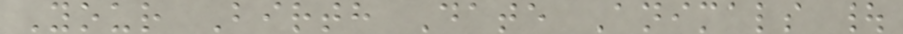Your Birth Date Animals |
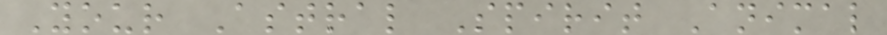Your Astral Spirit Animal
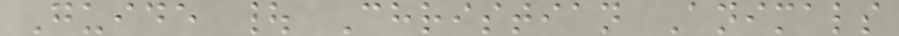Guide | Christian Animals
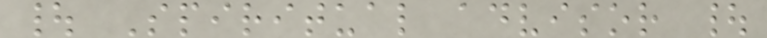| Spiritual advisor |
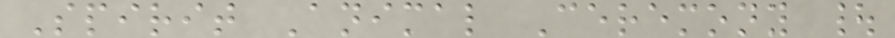Spirit Animal Ceremony |
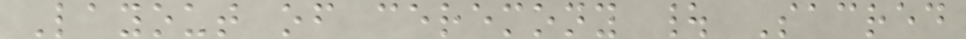Layout of ceremony | Sacred
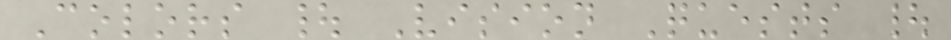Colors | Vision Quests |
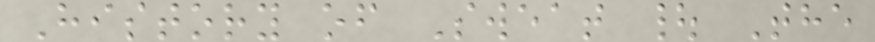History of Sweat | The
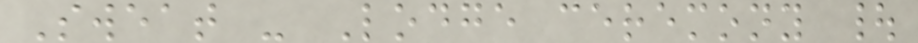Sweat - Lodge ceremony |
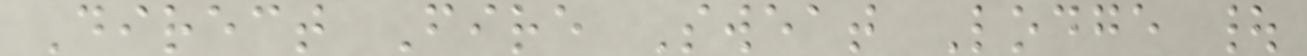Direct Fire Sweat Lodge |
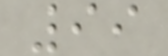99
